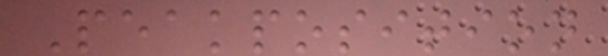Peakposition
